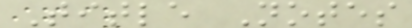Title Notes
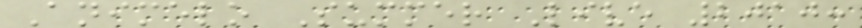Animelo Summer Live 2010:
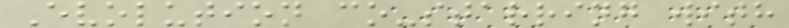Evolution co-starring with
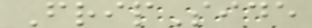FripSide
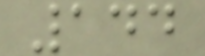144
